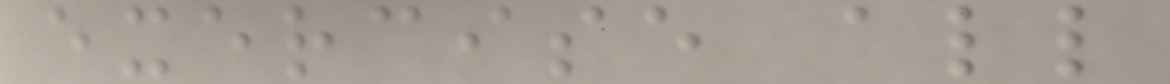exercise all
